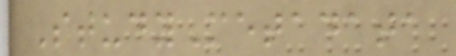StudyMetadata
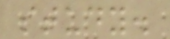study.
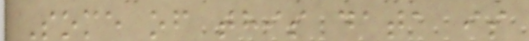Some of this data is
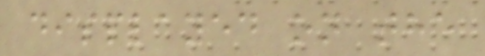displayed on the
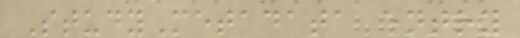StudyMetadata entry
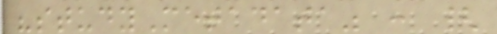"studyMetadata" : {
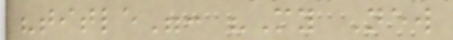"title": "My New
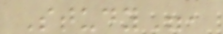Study",
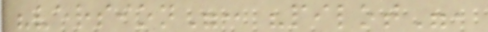"version": "pilot",
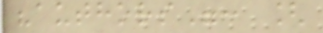"authors": [
